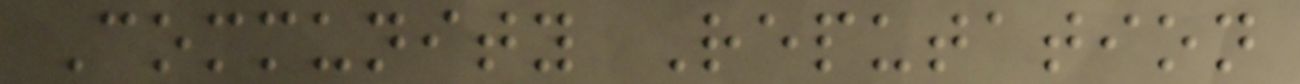Community Reputation
